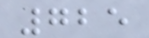725
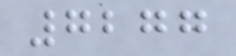7277
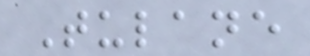Tulane
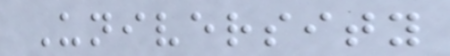University
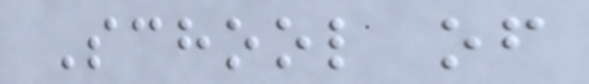School of
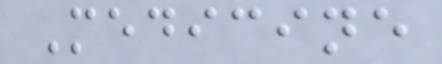Medicine
